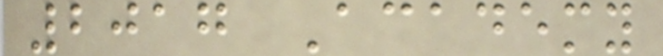2017 Academy
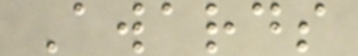Awards
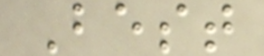Best
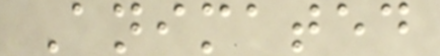Animated
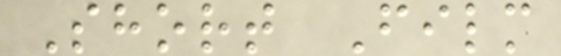Short Film
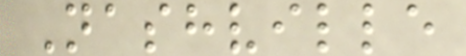Nashville
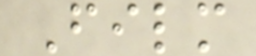Film
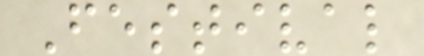Festival
